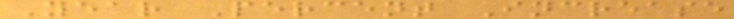Year Percent Increase
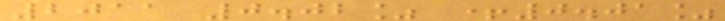2011 0.02% +0.01%
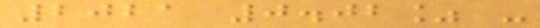2021 0.02% -
